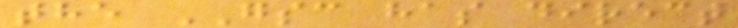the GSC has direct
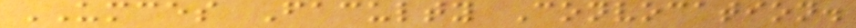UMCES Faculty Convocation.
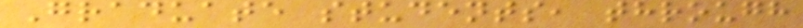Graduate students, through
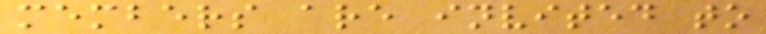members are invited to
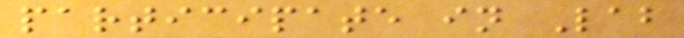participate in Lab
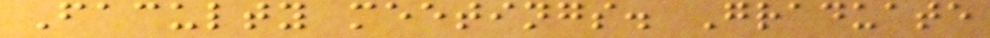Faculty meetings. Graduate
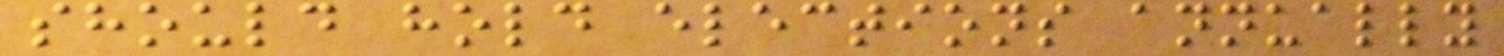should hold elections annually
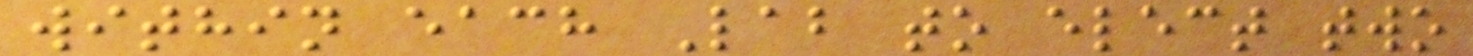within each Lab to elect two
